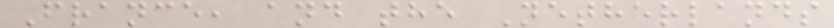France, and the Netherlands
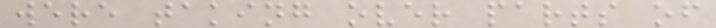were taking over parts of
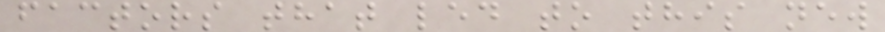factors that led to this new
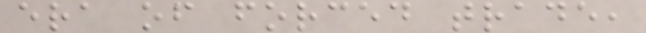era of forced trade,
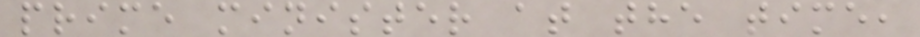prime minister at the time,
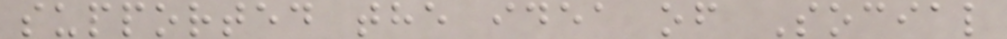supported the idea of Social
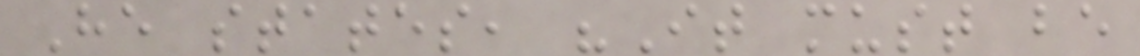He states, "It must be
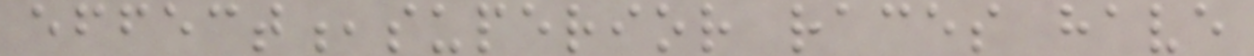effect,superior races have
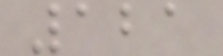121
